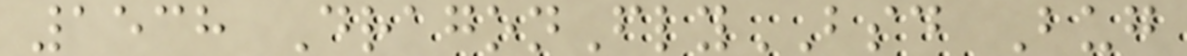1538 DragonFlyBSD Bug
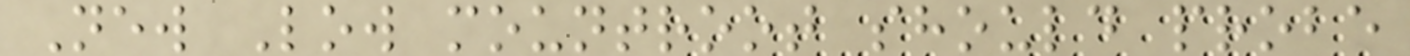New Low mountroot should probe
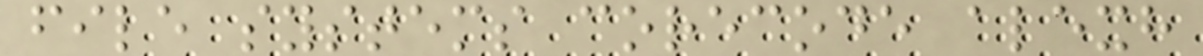file systems corecode alexh
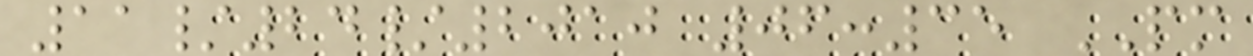11/24/2010 06:35 PM
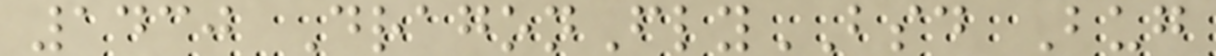1430 DragonFlyBSD Bug
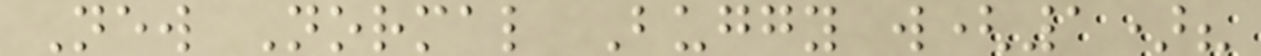New Normal Buggy w(1)?
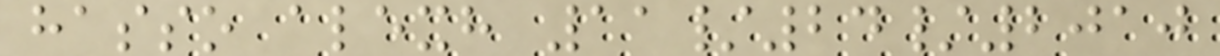hasso alexh 11/24/2010
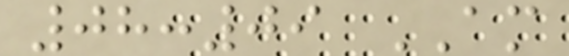08:09 AM
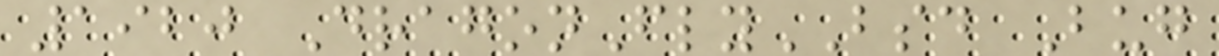1920 DragonFlyBSD Bug
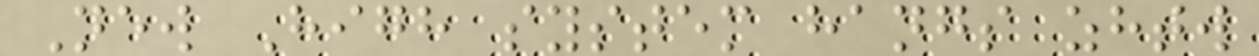New High system hangs zhtw
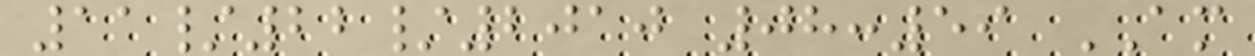11/22/2010 08:59 AM
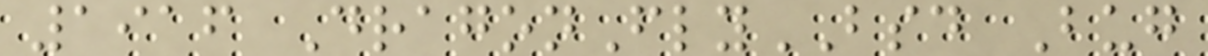1916 DragonFlyBSD Bug
